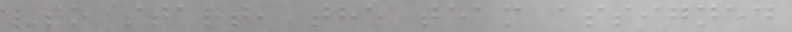To start, the team assigned
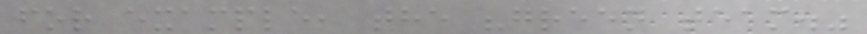for example, the "green team."
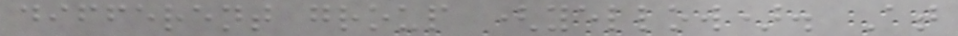different group (yellow). At
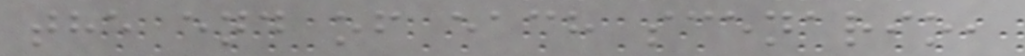the end of each scenario,
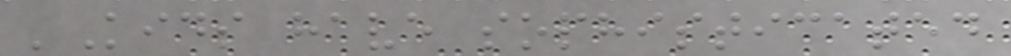'Kids have sophisticated
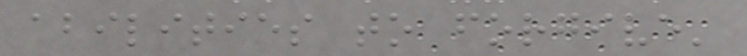abilities to forgive'
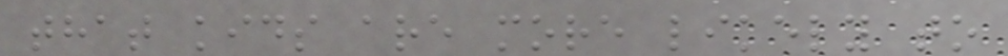that kids are more likely to
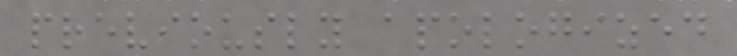previously apologized
